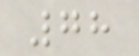78
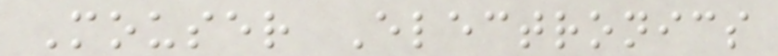Mouser Electronics
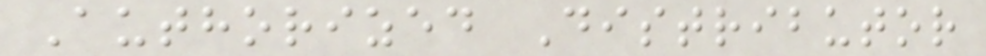Authorized Distributor
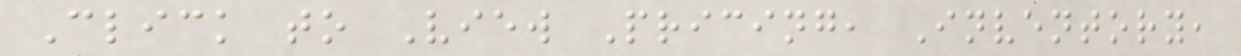Click to View Pricing, Inventory,
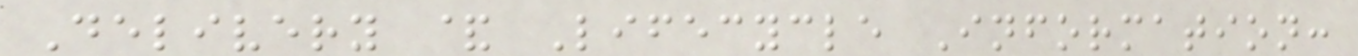Delivery & Lifecycle Information:
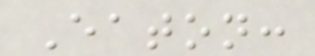Eaton:
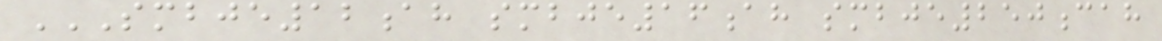SMBJE12AH SMBJE16AH SMBJE250CAH
